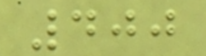400
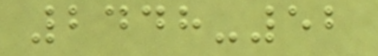2448-52
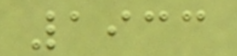1933
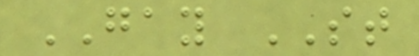GAY ST
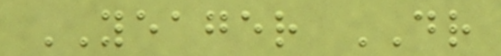YEAGER DR
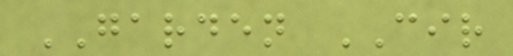GARDEN CIR
